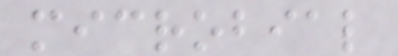microbial
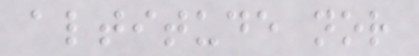altitude nor
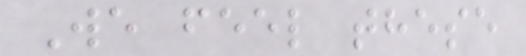We feel these
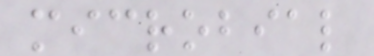microbial
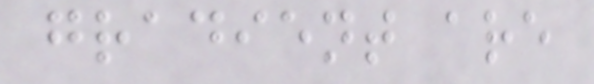gradient are
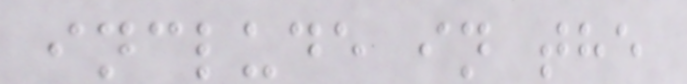include in the
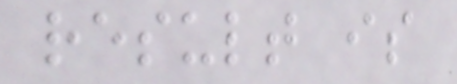result is
